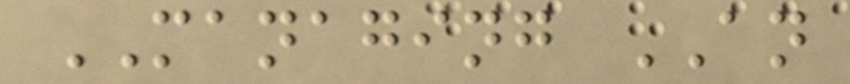MANAGING AN
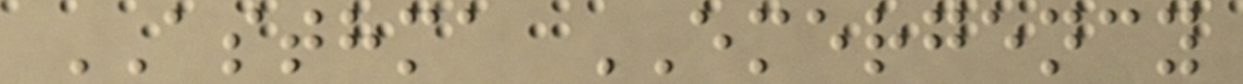ASTHMA EMERGENCY
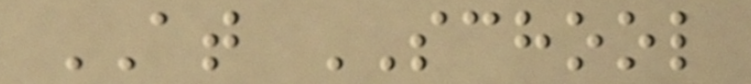AT SCHOOL
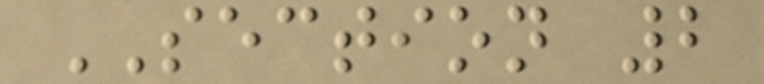SECTION 2
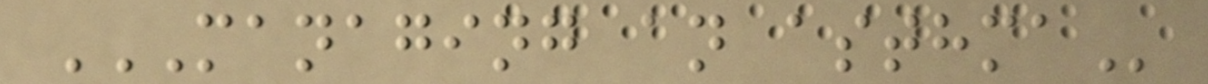MANAGING AN ASTHMA
